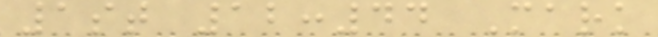1st 12:44 Mark
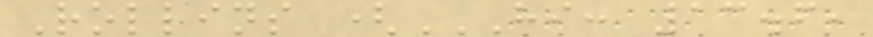Rollins (HI: 13.6,
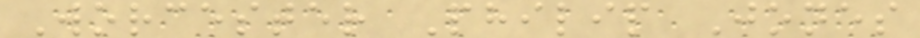Worcester Philip Jones
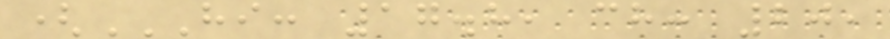(HI: 17.8, CH: 20,
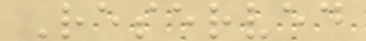Reserved
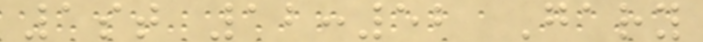1st 12:52 Gary
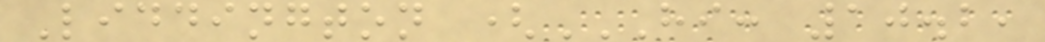Liddington (HI: 10.2,
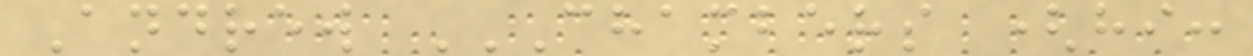Andrew CHAMBERS (HI:
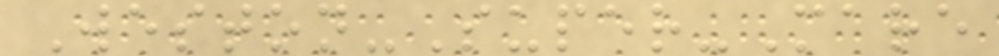Weston-Super-Mare
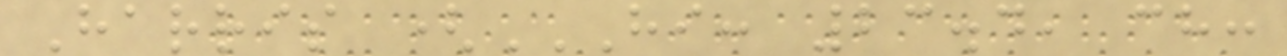Harris (HI: 23.4, CH:
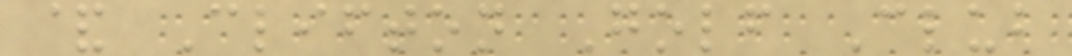& Clifton Golf Club
